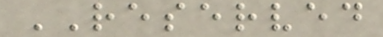RESERVED
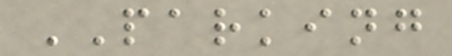PARKING
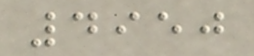4950
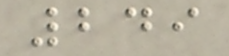249
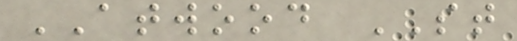ATWOOD ST
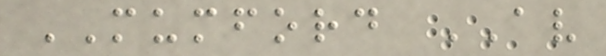MUMFORD AV
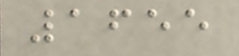1655
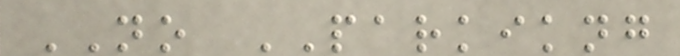NO PARKIKNG
